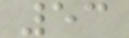53
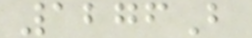1276B
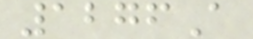1276A
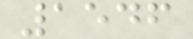1546
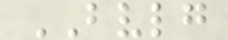BVLG
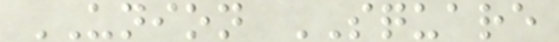UNION SQUARE
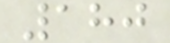180
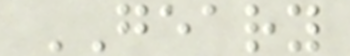GEARY
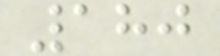180
